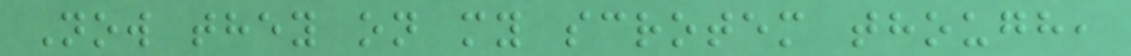Now they on my scrotem though,
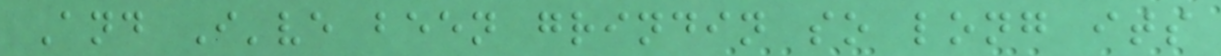And I've been grindin so long its
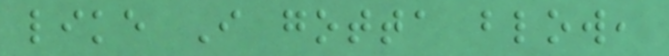like I gotta blow,
